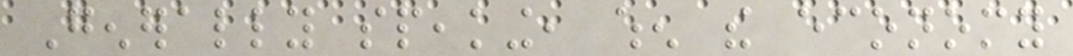Generally speaking, when the economy
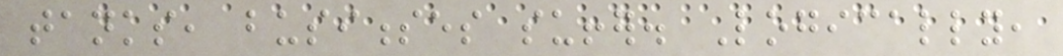tanks, businesses suffer. Logically,
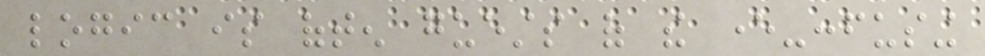logic is often guests of the ever-confusing
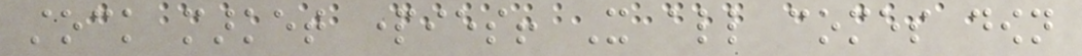stock market parties! It all comes down
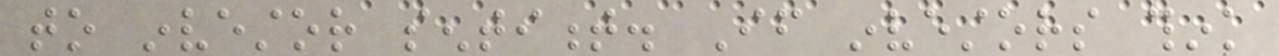to investor sentiment. If investors think
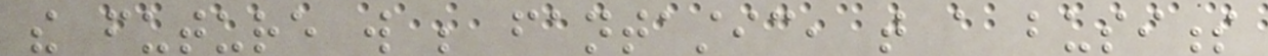the future will be fantastic, that a business
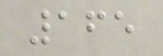165
